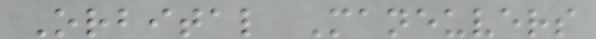Orbital Maneuvers
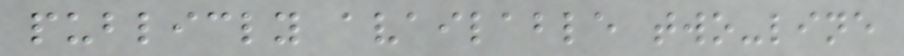publicly available two-line
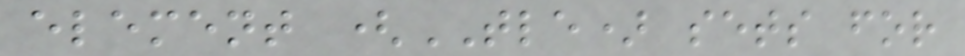element (TLE) sets for
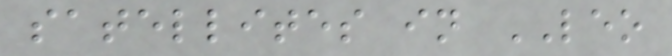satellites in LEO
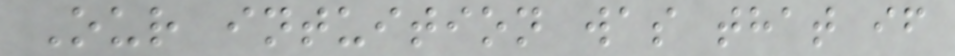Our intuition was that if
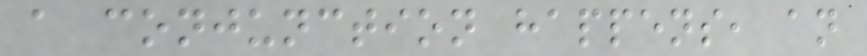a conjunction happens, an
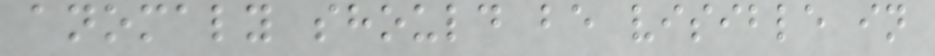anomaly should be visible in
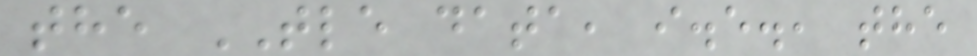the TLE data, i.e., the
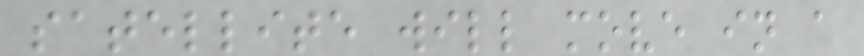satellite will move in a
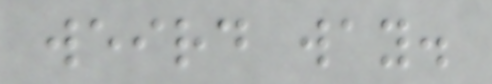weird way.
